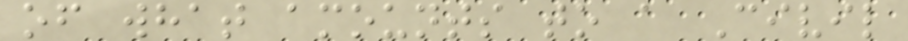of what amounts to a Civil
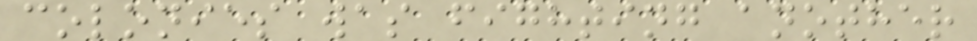colonies was fighting another
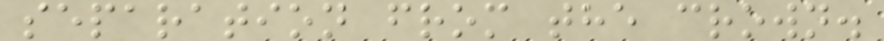separation from the crown.
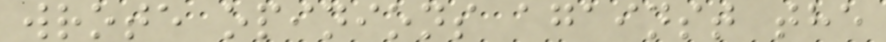wrote opinions against the
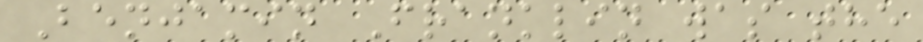Benjamin Franklin was the
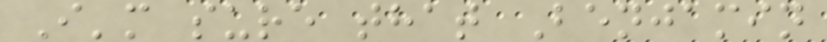I'm sure that Benjamin
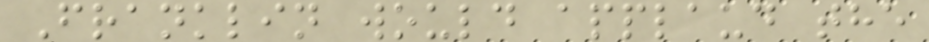Franklin would applaud the
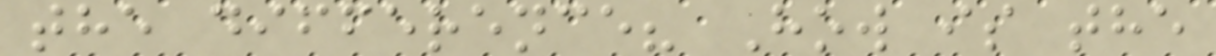the difference? How is the
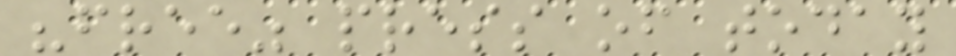"free" press of today
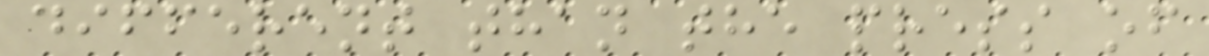different than the press of
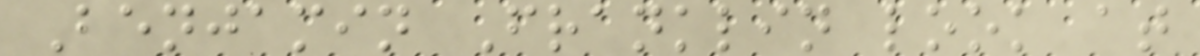Benjamin Franklin look at
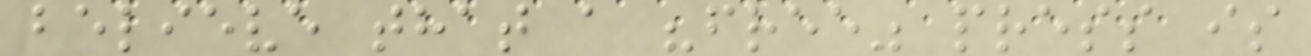believe that a "free" press is
